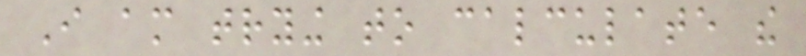I am trying to calculate the
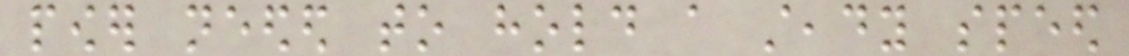power needed to hold a steady speed
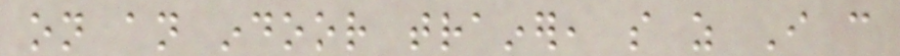on an indoor trainer, so as I can
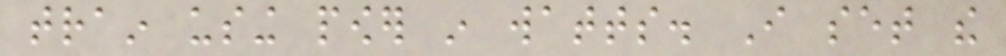train using power in watts. I set the
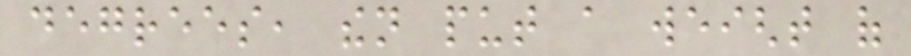degrees, then put a weight of
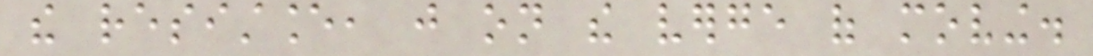the resistance, just on the verge of moving.
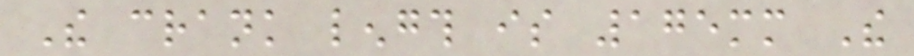The crank length is 175mm The
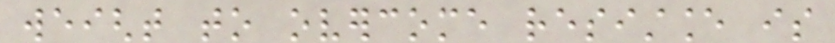weight to overcome resistance is
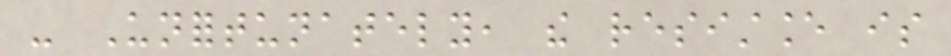- Unfortunately, the resistance is
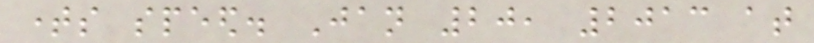times speed. Jan 20, 2013 at
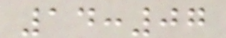14:07
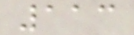113
